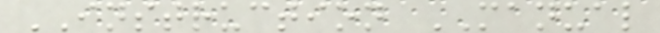INSTRUCTION MANUAL
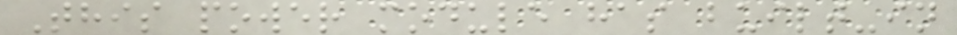This power module has built-in
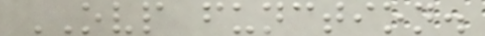OVP function.
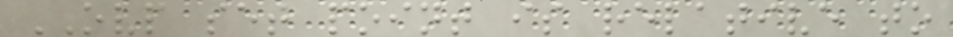OVP set point is relative to
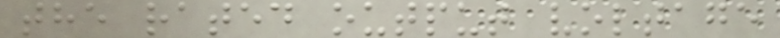the rated output voltage
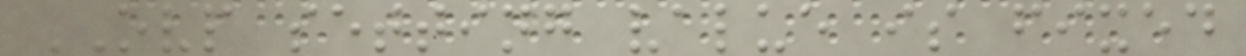OVP setting value is fixed
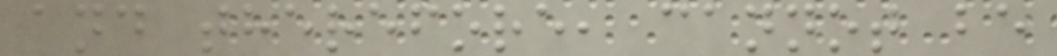and therefore, cannot be
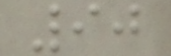90
